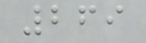269
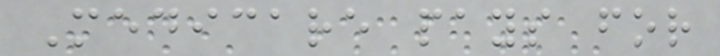Medicare pays for
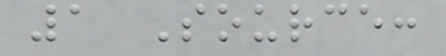1 Source:
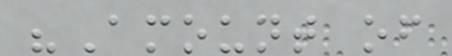"Amount of
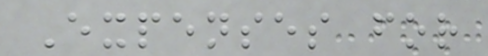Expenses for
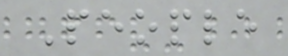People
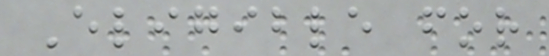Eligible for
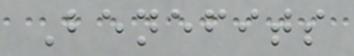Benefits
